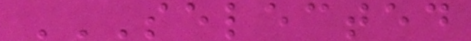SELECTED
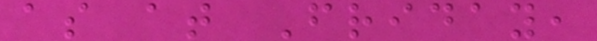as at Friday,
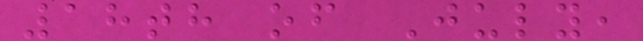18th of July,
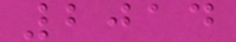2014
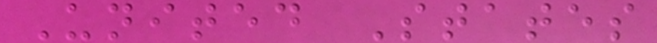United States
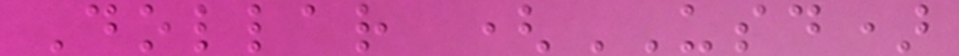Dollar (USD)
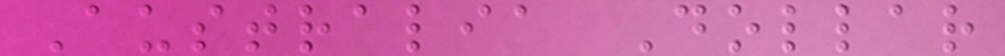Australia Dollar
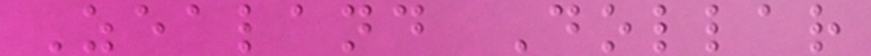Zealand Dollar
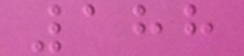188
